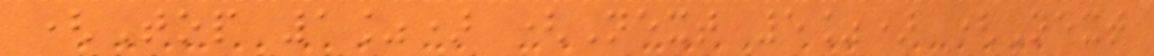(Top 1%) (Next 5%) (Next
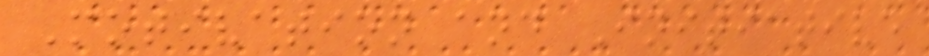Motivation and Initiative
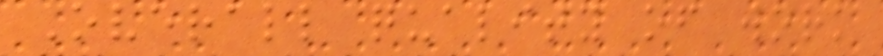Overall quality of work
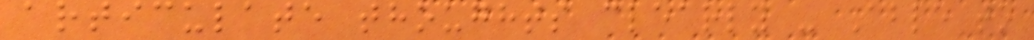articulate thoughts clearly - Able to
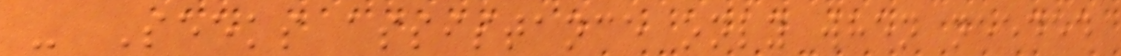- Seeks assistance only when needed
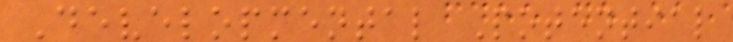Developmental Potential
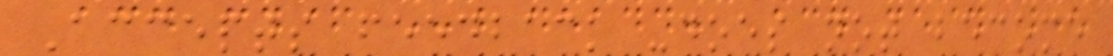Accepts feedback -does not become
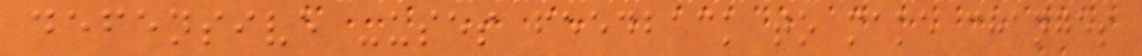defensive -uses feedback to make changes
